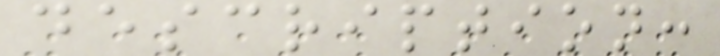description:
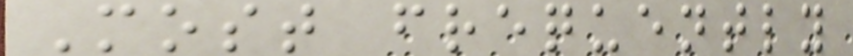Most frequently
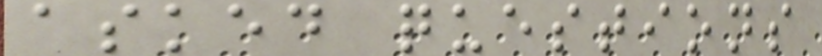asked questions
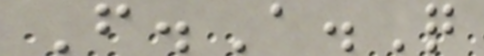F.A.Q
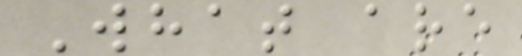What are
